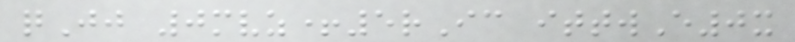qJj 0mvz+5rIc ittwE0x
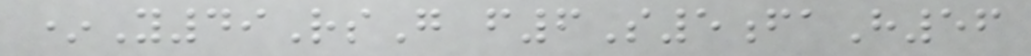*Y49RsG f6S5faH56
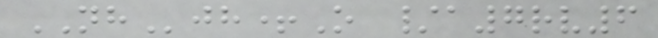NHjh+O /a7rv6
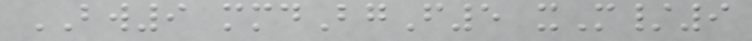BW9 mmdBgF5 xM/9
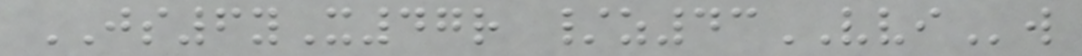JS6yX47r /z43VVIw
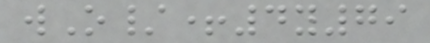wO/+4y79
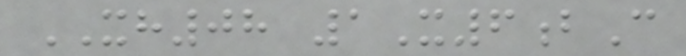XH08 1X6bC
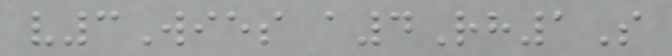v3Wies a4Rh1S
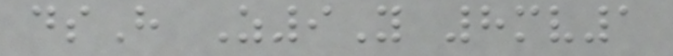dsH Z9Y 8mv1
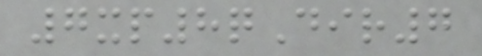7xp8qDir7
